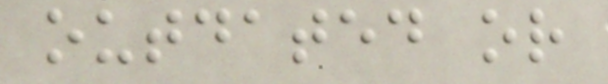outdated or
